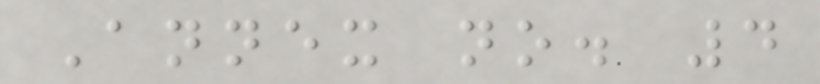Annex no. 4
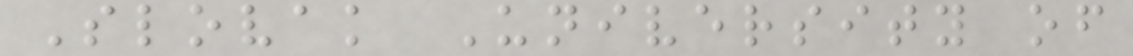Slovak University of
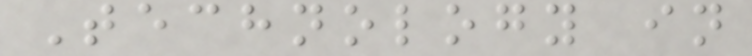Technology in
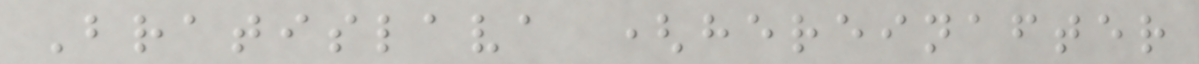Bratislava (hereinafter
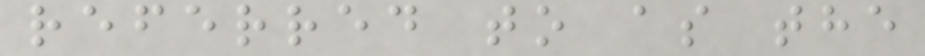referred to as the
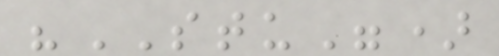"STU")
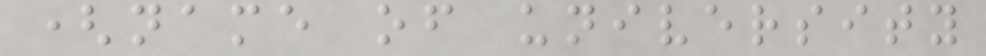(name of university
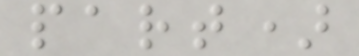part)
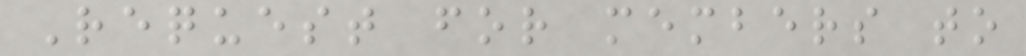Request for members to
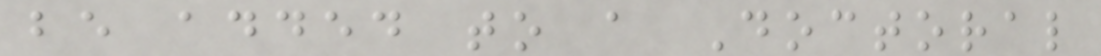be added to a Doctoral
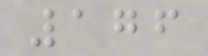176
